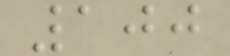100
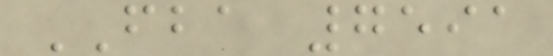FBA 7591
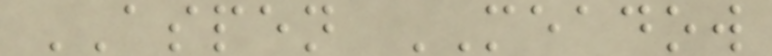ASPEN MEADOW
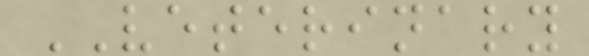VETERINARY
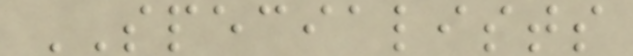SPECIALISTS
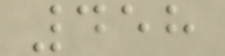458
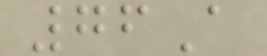76A
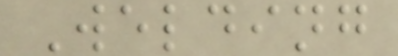Welding
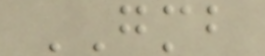GMB
